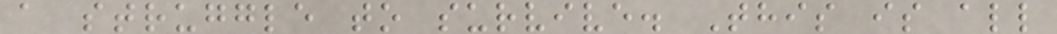a struggle to survive. This is all
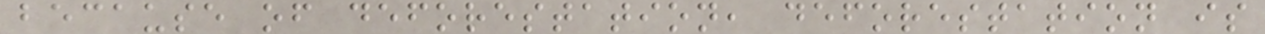because of deforestation, deforestation is
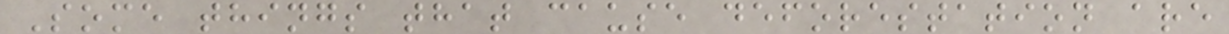Some things that cause deforestation are
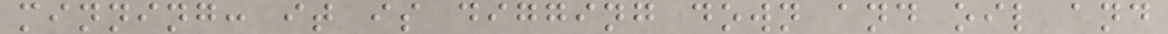minning: it is digging down and oil and
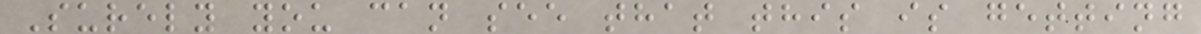Surely you can see that this is getting
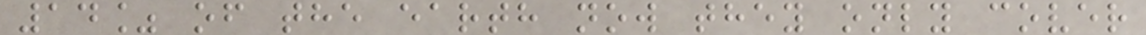14% of the earth now they only cover
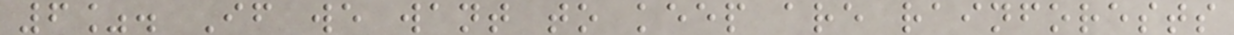6%. If we want to keep are rainforests
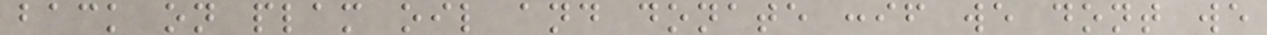back on plam oil and donate :if we dont we
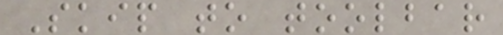Skip to toolbar
